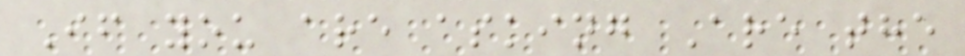If you are asking Are the
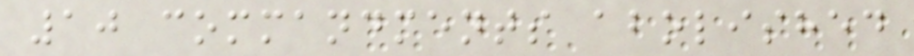10 commandments abolished
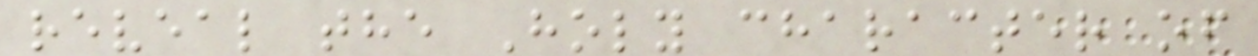reveal the Holy character of
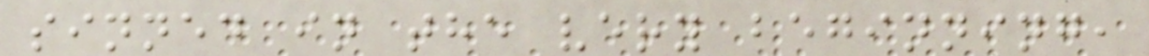sinned in the very beginning,
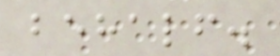behalf.
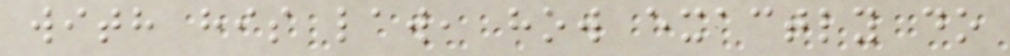with his law, how exactly do
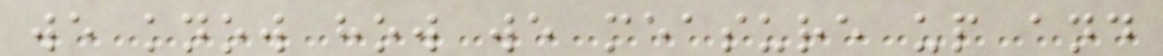we know how we measure up and
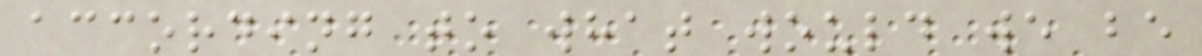according to what would we be
